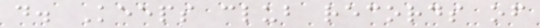d. Keeps club records of
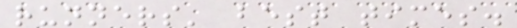runners' best times.
